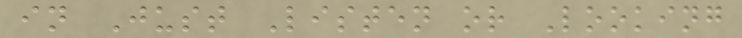in Just Listen or Looking
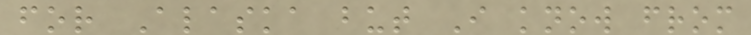for Alaska but I know from
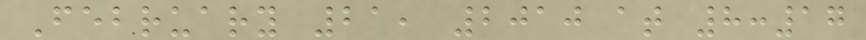February 21, 2010 at 8:17
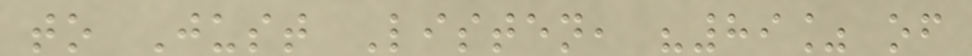to Just Listen, "89% of
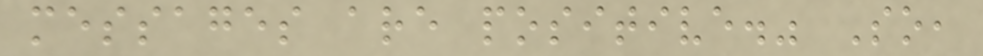messages are positive." So,
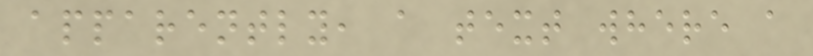apparently, a text where a
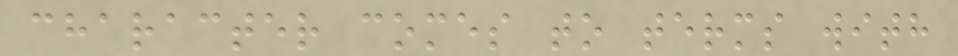character comes to terms with
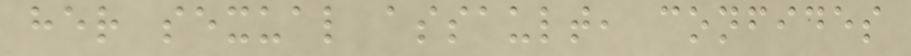her sexual assault, confides
